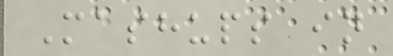Mashups in
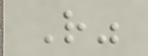R"
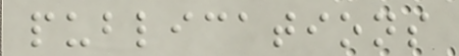publications
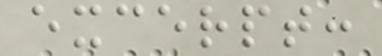excerpt:
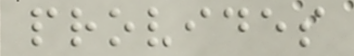provides
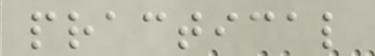practical
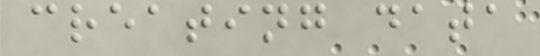creating data
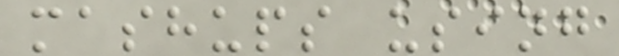mashups using
